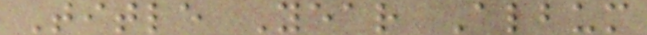Title Year Album
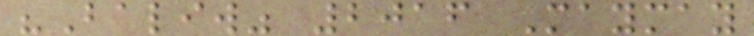"Baliw" 2016 Maymay
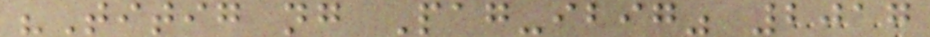"Titig ng Pag-ibig" 2017
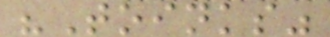"Toinks"
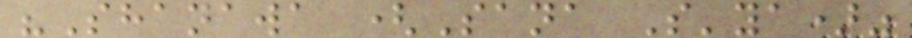"Shanawa (Sana S'ya)"
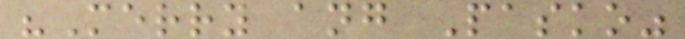"Merry ang Pasko"
